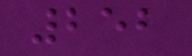252
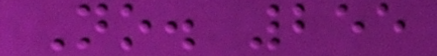No. 255
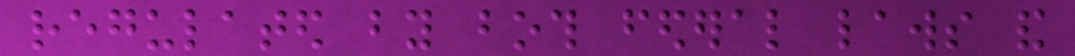regulated by both federal laws and
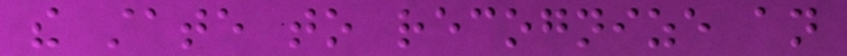the state to recognize an
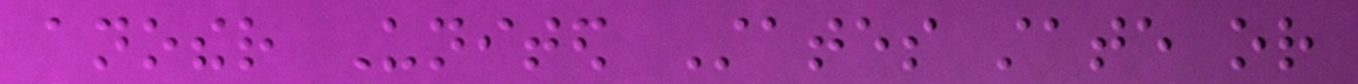another United States state or
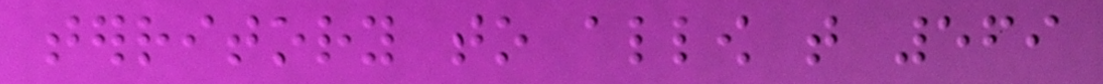territory to allow that 569
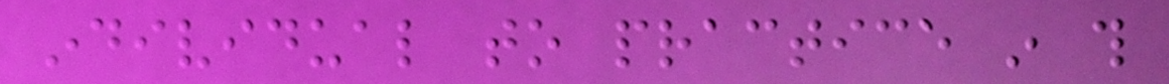individual to practice in this
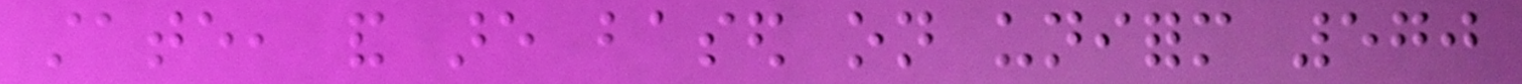state, and are based on uniform 570
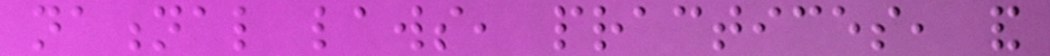national laws, practices, and
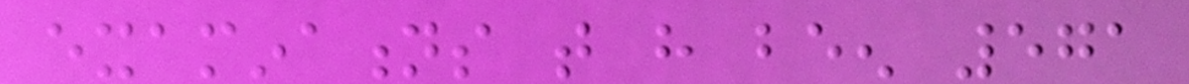examinations that have been 571
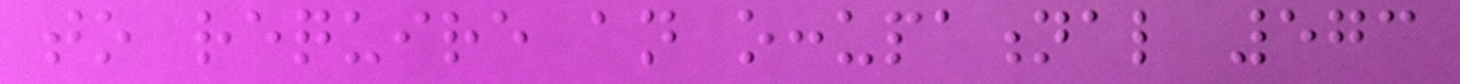to require an occupational 573
